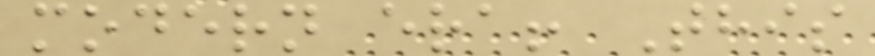modern era! This
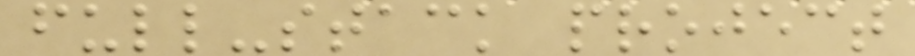full-stack project
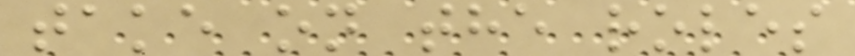take on the roles
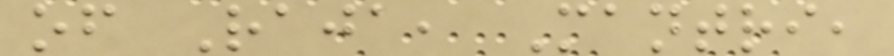of Raja, Mantri,
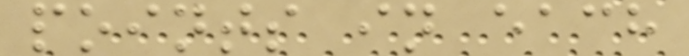points in each
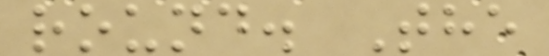round. The
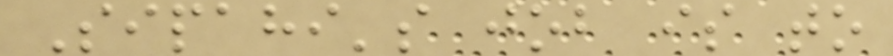Sipahi's job is to
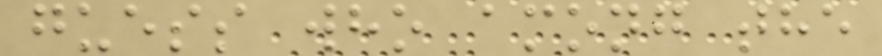guess who among the
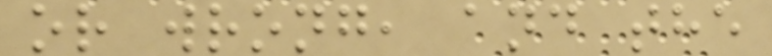or wrong, and the
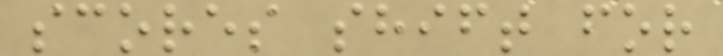scores shift for
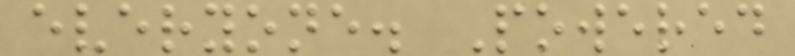everyone. Powered
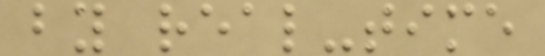by real-time
